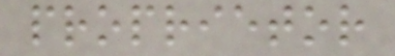proprietor
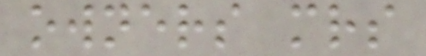owners mrs
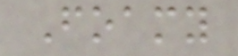Foamy
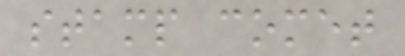stamp comet
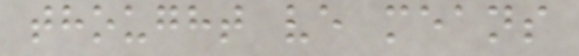thought ve means
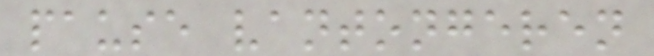pause vantongeren
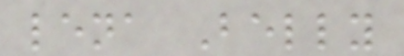lena Belly
